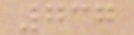737
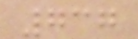737
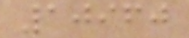10960
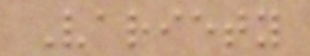Variety
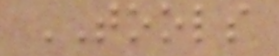TOOLS
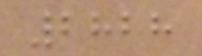2828
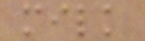milk
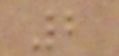2
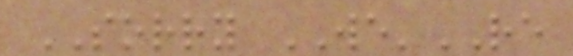SORRY WE'RE
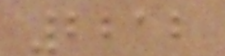2212
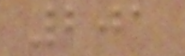201
